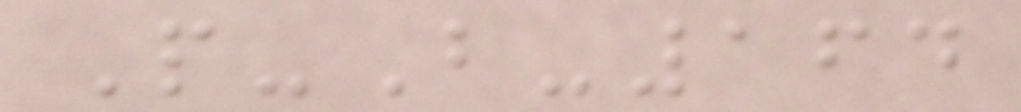P-B-164
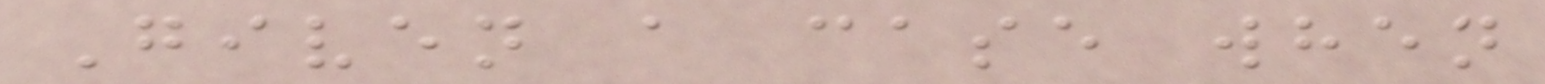Given a case when
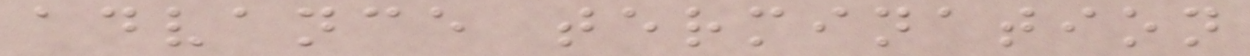advance termination
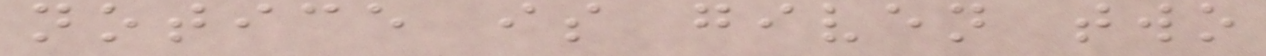notice is given two
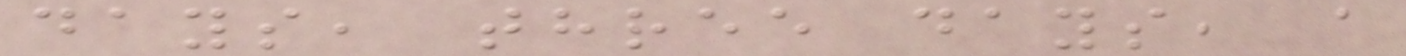days, three days, a
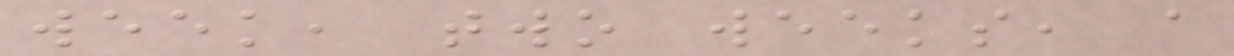week, two weeks, a
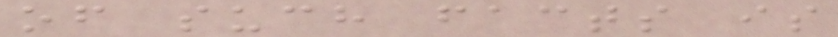of such facts is
